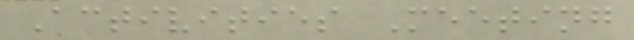Activities Meeting
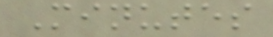Minutes
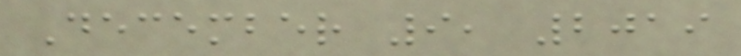December 9, 2019
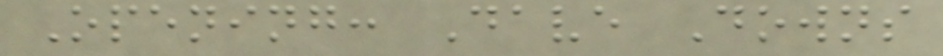Opening: Dave Downs
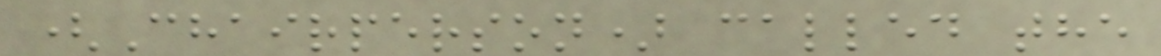(Chairperson) called the
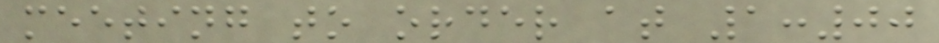meeting to order at 1:00
